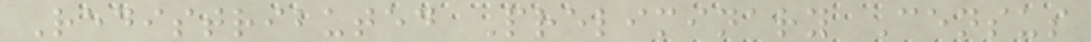Redistributed Preliminary Census
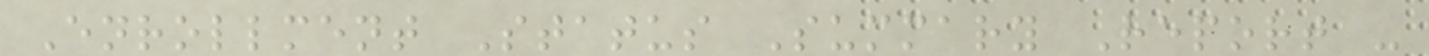Enrollment Status Summary Report -
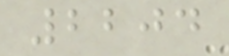2204
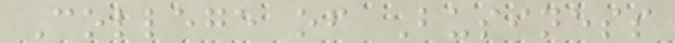College of Business
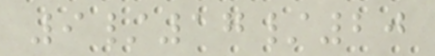9/17/20
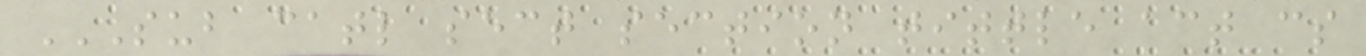SUB CATL SECT SECTION TITTLE ACT CS
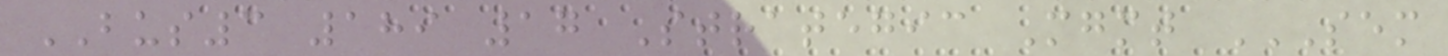BUS3 189 17 Strategic Mgmt SEM
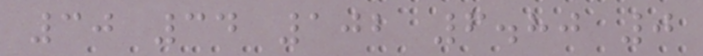30 34 102 6.80 0
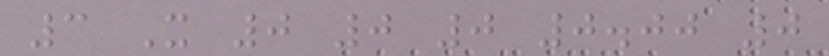3 X 0 0 0 0.00 0
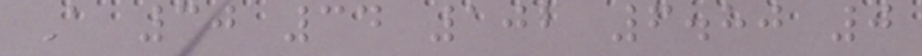A 30 34 102 6.80 0
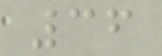36
